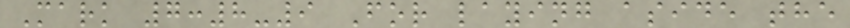Mark 7:8-9 For laying aside the
